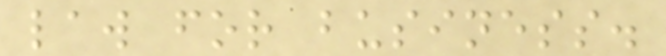law for business.
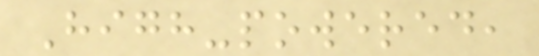High-powered,
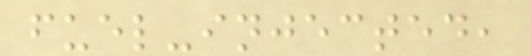fuel-injected,
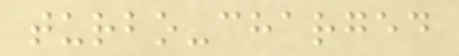turbo-charged
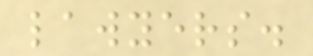lawyers.
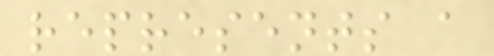represents a
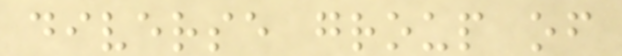diverse group of
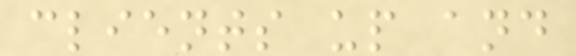clients up and
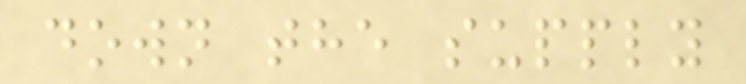down the supply
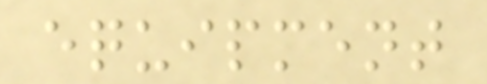equipment
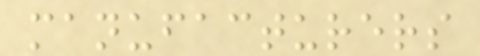manufacturers
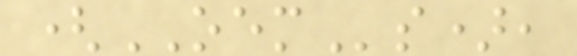(OEMs),
